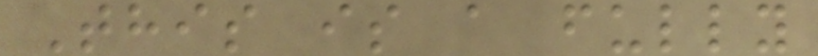This is a fully
